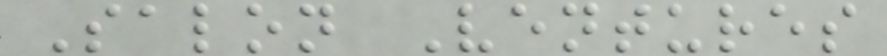Salon Ventures
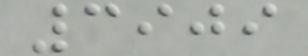3909
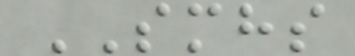SMHS
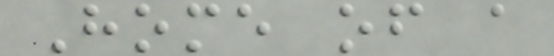Home of a
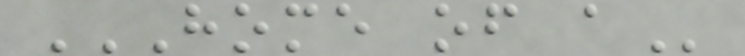HOME OF A
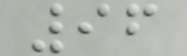96
